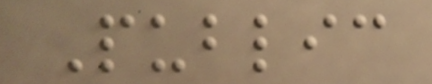Public
